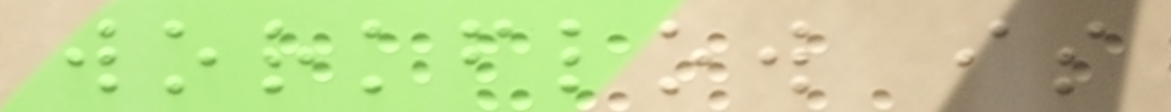workflow is
